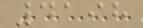4198
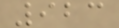923
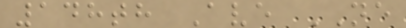148th Ave NE
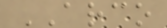ARCO
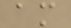am
